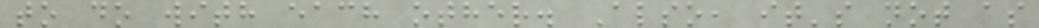to do with each other. Also, it's not as
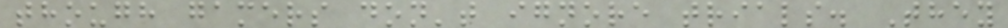though gamers don't ignore trials. They
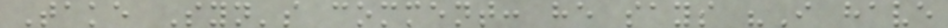Take Syn's comment: he says "I have
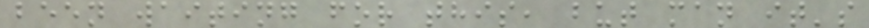been waiting for this, but man it's
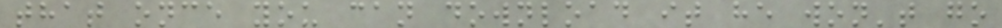that once you can download it he won't go
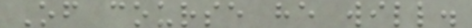Of course he will.
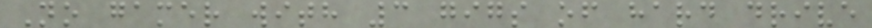No gamer with 3 gigs of hard drive
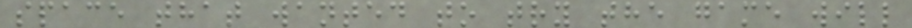space that wanted to try the game will
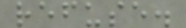refuse.
